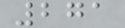271
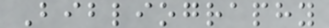Bibliography
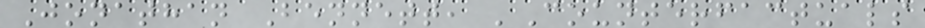Jonathan Bennett, 'Counterfactuals
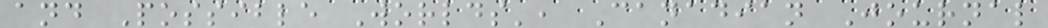and Possible Worlds', Canadian Journal
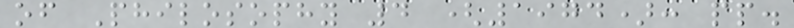of Philosophy 4 (1974): pp.
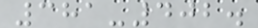381-402.
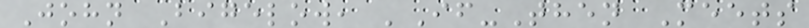John Bigelow, 'If-Then Meets
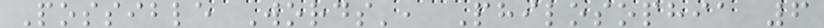Possible Words', Philosophia 6
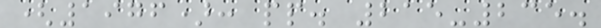(1976): pp. 215-235.
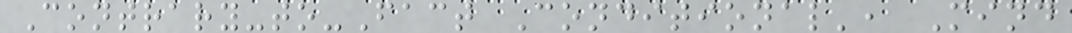Contrary-to-Fact Conditional', Mind
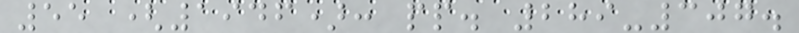55 (1946): pp. 289-307.
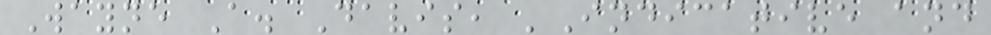Wayne A. Davis, 'Indicative and
